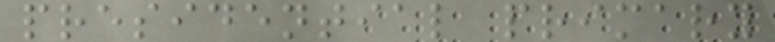presidential primary
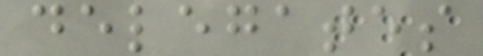delegates
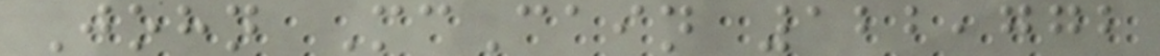John McCain 122,772
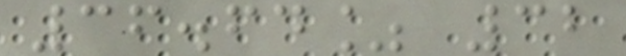36.64% 32
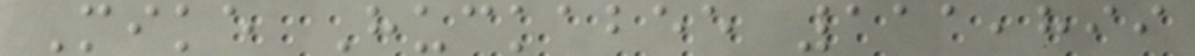Mike Huckabee 111,899
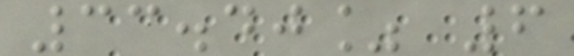33.40% 6
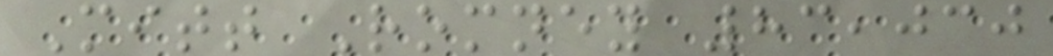Mitt Romney 83,030
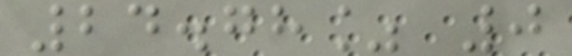24.78% 0
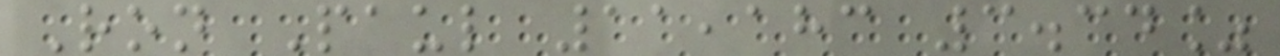Ron Paul 11,183 3.34%
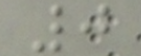0
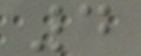4
